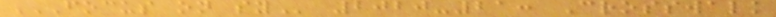FOCUS ON SY 2020-21: Crosswalk
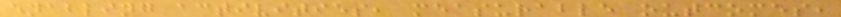enabling activities, measurable outcomes,
